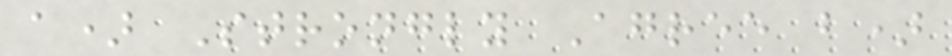a) Strongly Agree b)
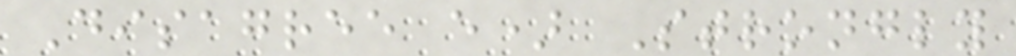Disagree e) Strongly
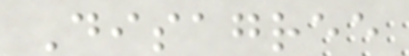Disagree
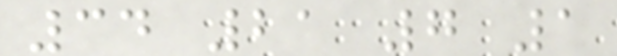34 21 7 1
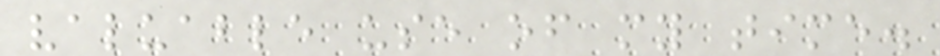valuable use of my time.
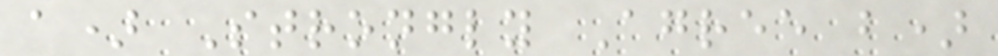a) Strongly Agree b)
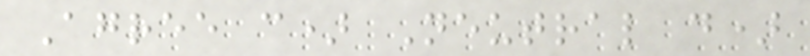Agree c) Neutral d)
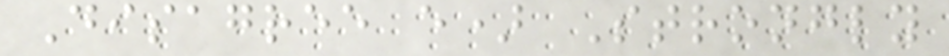Disagree e) Strongly
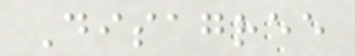Disagree
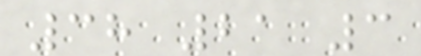38 21 3
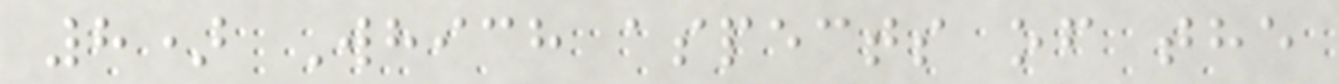8) Which aspects of the
